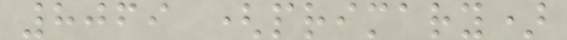8069 (primary)
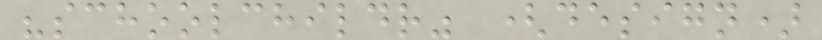"schoolchildr" (design)
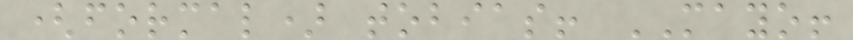(formal) tobias! MAYO!
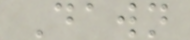Dawn
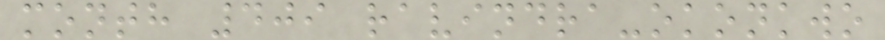month 409 ravindra-okonkwo
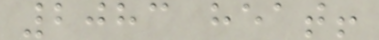2083 heat!
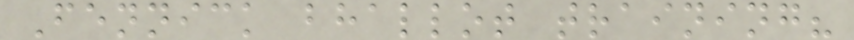Fennick bhallot training?
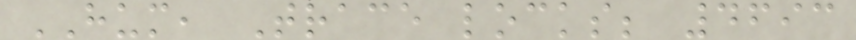HUM, Trace locks; 4693
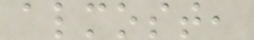almost,
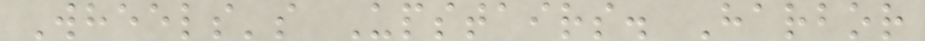Wheels's Upstairs. Harbor
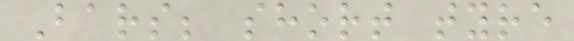Bars; short tyre
